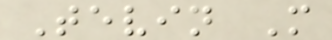Tevin M
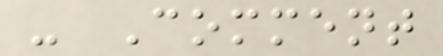- Comment
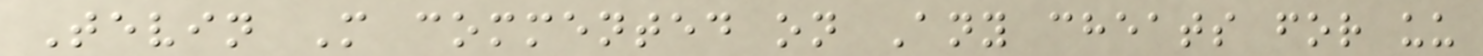Tevin M commented on Any cheats for uu
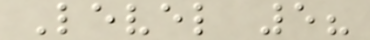Level 5?
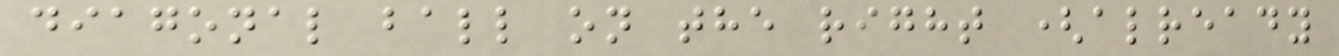diagonal ball on the right (already
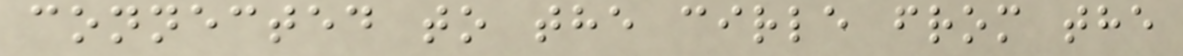connected to the cirle from the
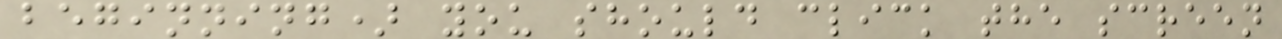beginning) you should click the screen
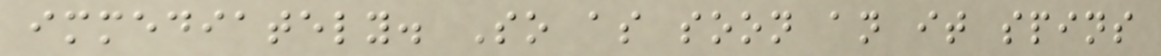immediately. So as soon an it spins
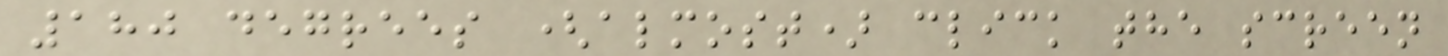180 degrees (almost) click the screen
